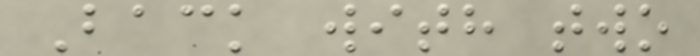Back with two
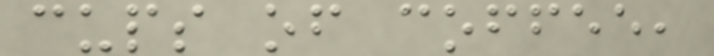cups of coffee,
